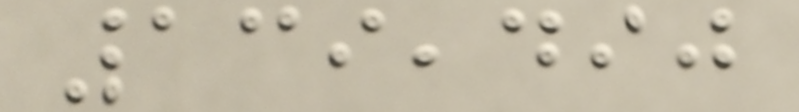139,490
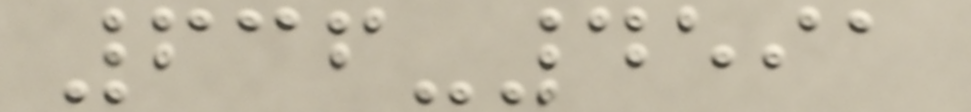636-4591
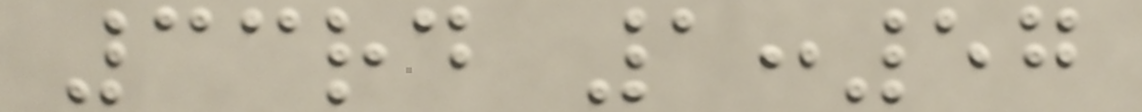33rd 1:57
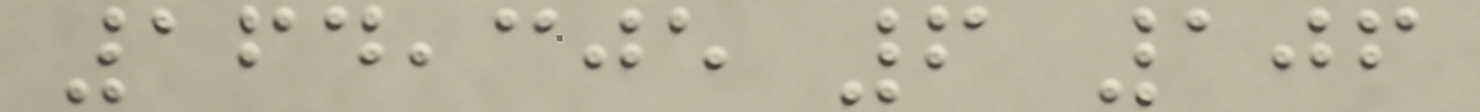164,305 6 106
